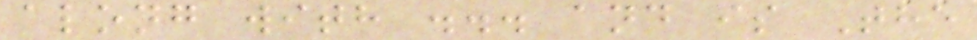along with ... and is The
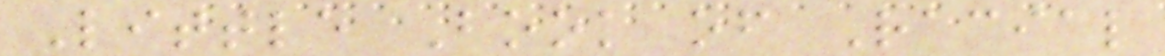Little Book of Racial
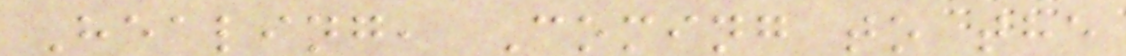Healing, Coming to the
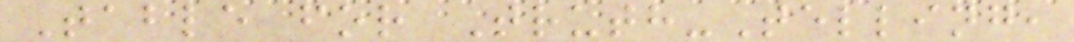Table for Truth-Telling,
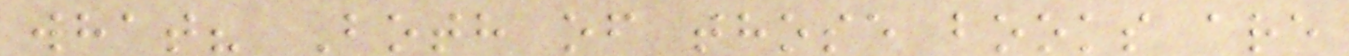what? Both of those books are
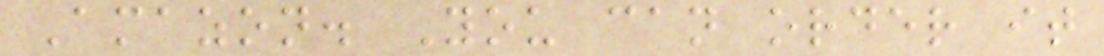Amazon. You can order it
